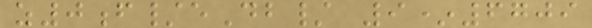z0f/eDb/ 9*6709
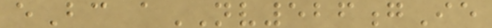eBc aNV526gIe
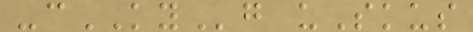-cKYg uSkus
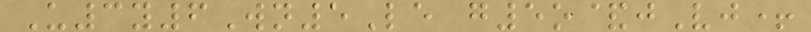U3y6Wn5Le g5o&jVj+
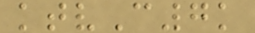ktvC7k
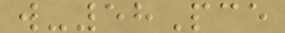w-58Pce
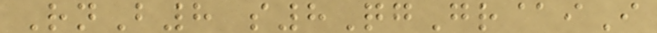RnB8 s8QgGr@iI
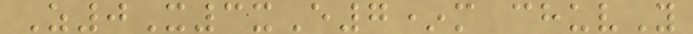Z0X3xE7*m chuvY
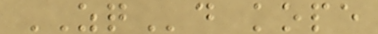ZQd kope
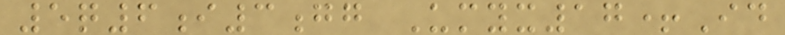5q6i3gg Umyx17+Id
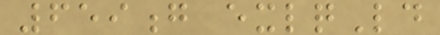659g exlqLd
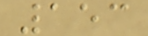153
